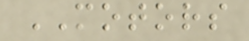MOTORS
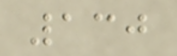130
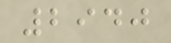2940
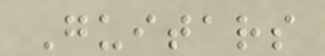Guitars
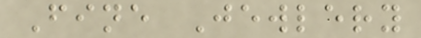Fine Jewlery
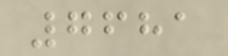7681
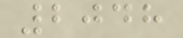2048
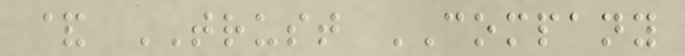& TRUST COMPANY
